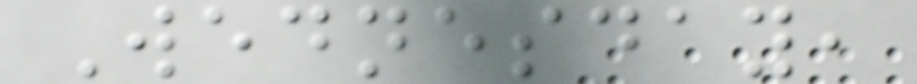Wednesday,
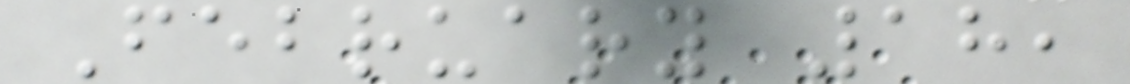February 18,
